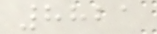8821
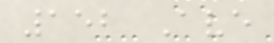152 Ave
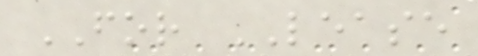FOR LEASE
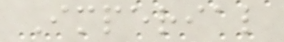Imperial
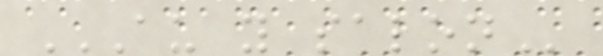AU Y SALON
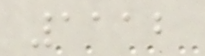1112
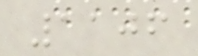1106
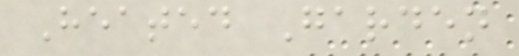Heated Garden
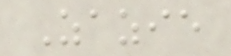Zazie
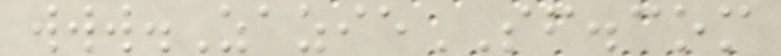www.ZazieSF.com
